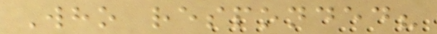Who responded?
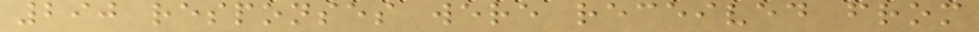290 responses were received from
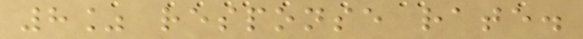8% response rate.
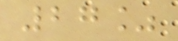27%
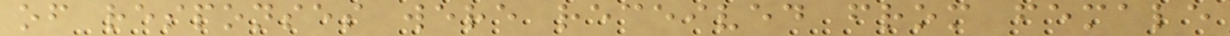of responses were received from female
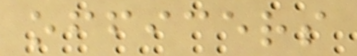officers
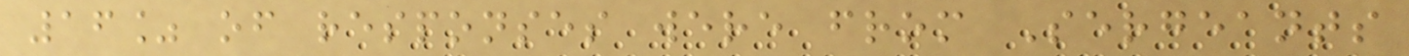16% of responses were from Sergeants
